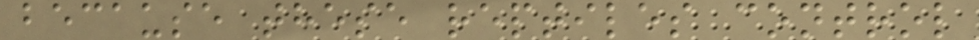because these reptiles control
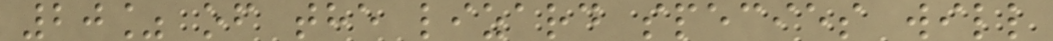20% of the lizard species will
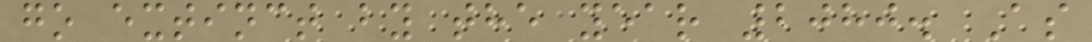go extinct by the year 2080. As
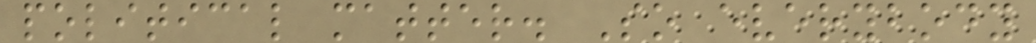political matter. So everybody
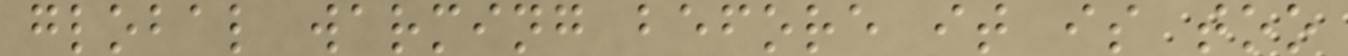global warming before it is too
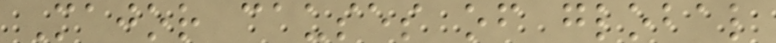Major causes of global
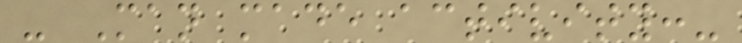- Man made activity:-
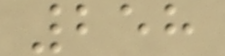258
